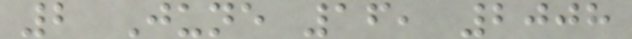2 June 16, 2008
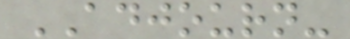ADJOURN-
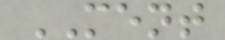MENT
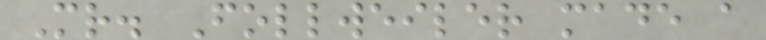Mr. Follweiler made a
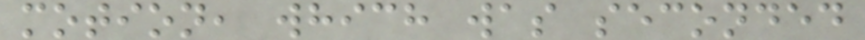motion, which was seconded
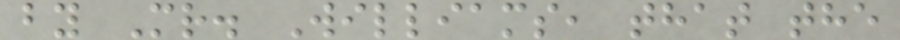by Mr. Williams, that the
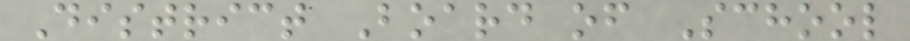District Board of School
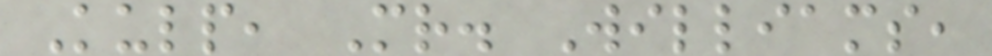Kulp, Mr. Williams,
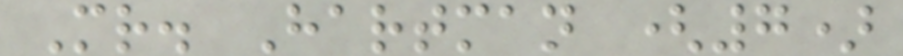Mr. Hartman (7)
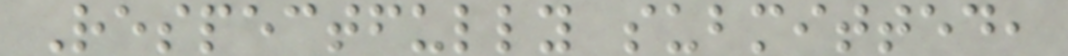Respectfully submitted,
